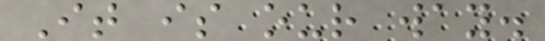It is our way.
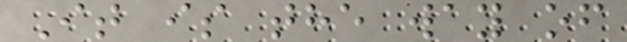It is the way of
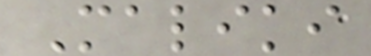Maliki
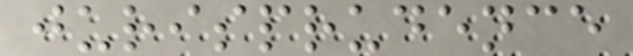jurisprudence
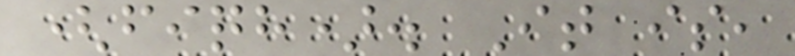(fiqh). It is,
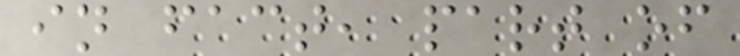in fact, part of
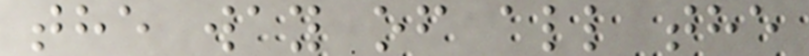the way of all the
